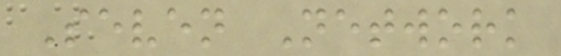Seven Network
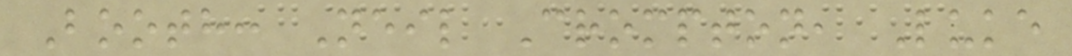Booth: Neil Crompton, Luke
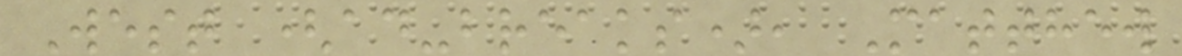West (ad-breaks), Matthew
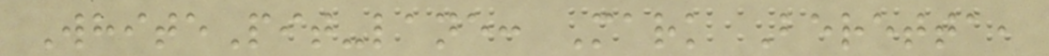WhitePit-lane: Mark Beretta,
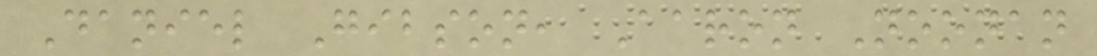Daniel Gibson, Aaron Noonan
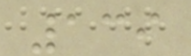139
